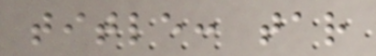title: tar
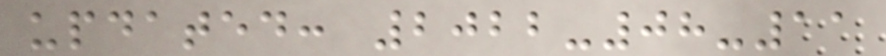updated: 2022-08-11
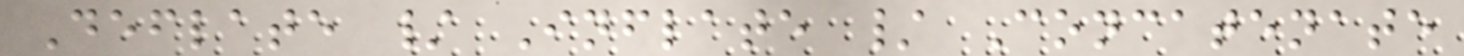Deflate / Inflate / Concatenate
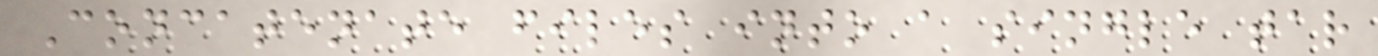Concatenate files into a single tar
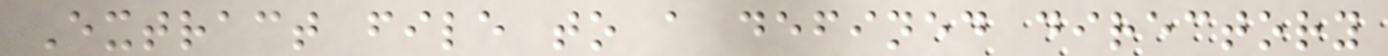Extract file to a defined directory
